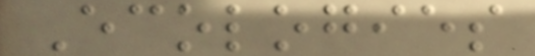Ecologies
